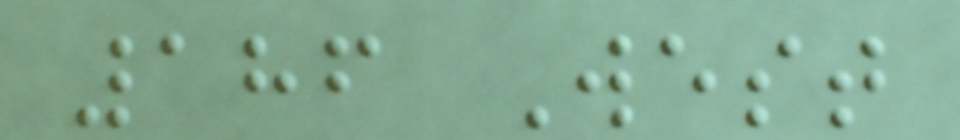186 West
